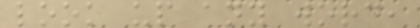look up any word,
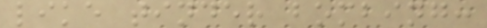like tinder bombing:
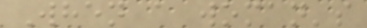When a woman's
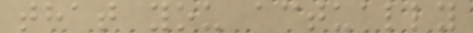that you actually
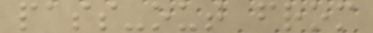pass-out from
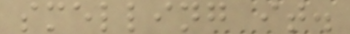smelling it.
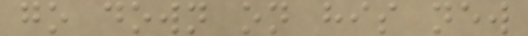go down on his new
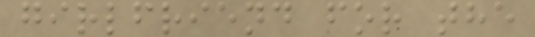girlfriend for the
